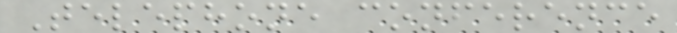Telephone conference
